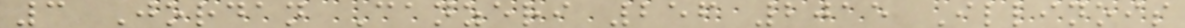3 Jordan Canzeri 256 2015 Illinois
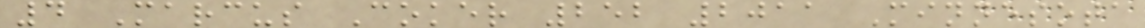4 Marcus Coker 252 2011 Minnesota
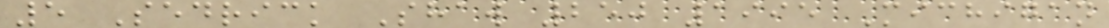5 Sedrick Shaw 250 1995 Michigan
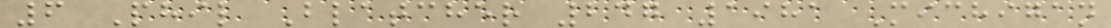6 Phil Blatcher 247 1981 Michigan
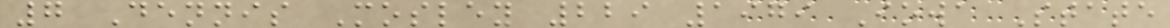7 Dennis Mosley 229 1979 Iowa State
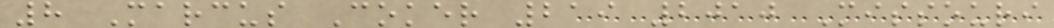8 Marcus Coker 219 2010 Missouri
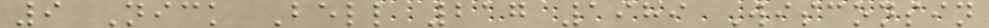9 Nick Bell 217 1989 Wisconsin
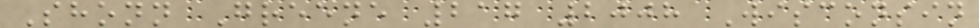Shonn Greene 217 2008 Wisconsin
